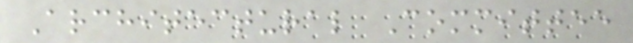Architectural Committee
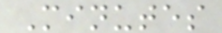Minutes
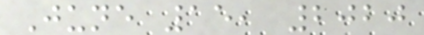June 15, 2020
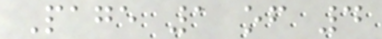Page 1 of 4
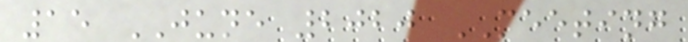15 JUNE 2020 MEETING
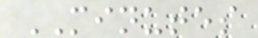MINUTES
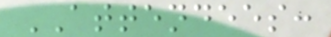ATTENDEES:
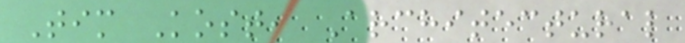Tim Kost, Architectural
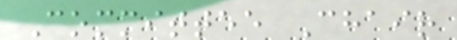Committee Chair
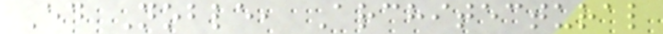Ed Noble, Architectural
